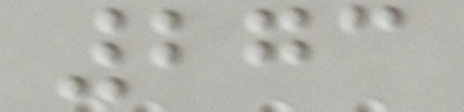273
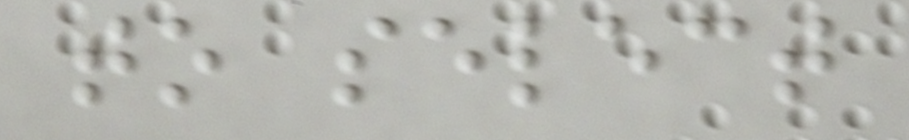to select
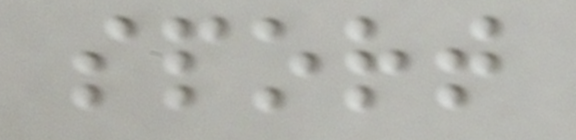sport
